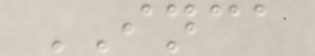INCA
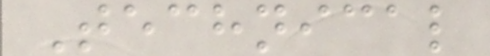Technical
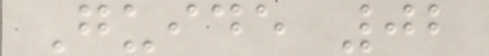Guide 02
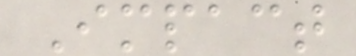Impact
